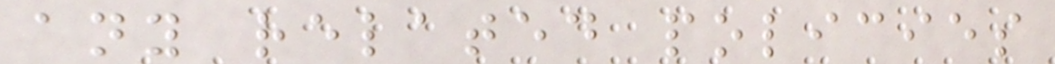any related policies
